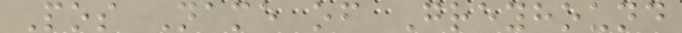Pos Name of Greyhound
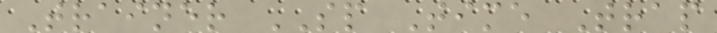Trainer SP Time Trap
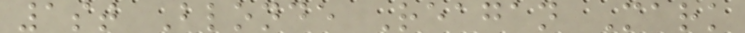1st Blonde Reagan Mark
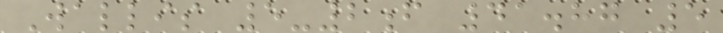Wallis 5-2f 41.87 5
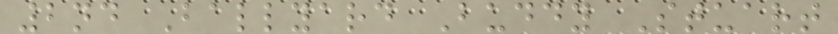2nd Ballyard Buddy Stuart
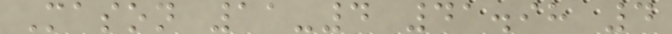Mason 11-4 41.98 4
